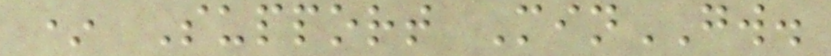* Support MinGW.
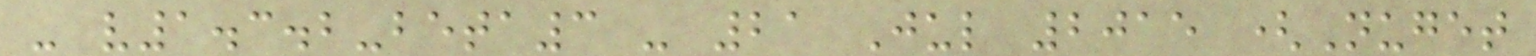- v1.3.2-beta3 - 21 Jul 2015 (Nuget
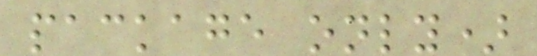package only)
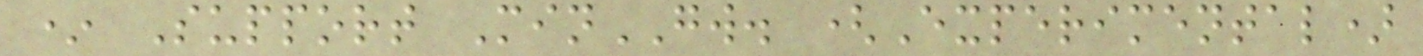* Support MinGW. (Experimental)
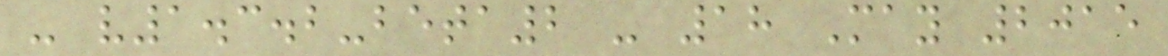- v1.3.2-beta2 - 18 May 2015
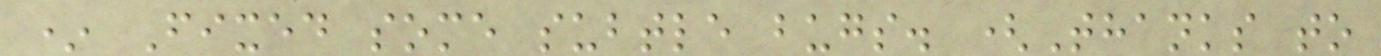* Fixed some subtle bugs. (Thanks to
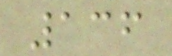136
